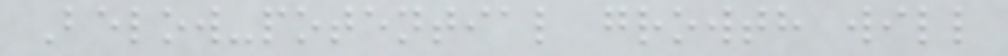Below-potential growth will
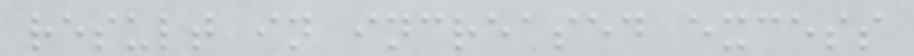result in increased excess
